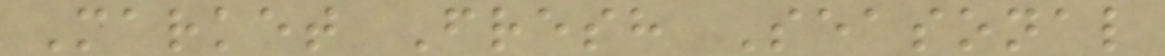Market Fresh Seasonal
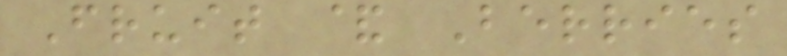Fruit & Berries
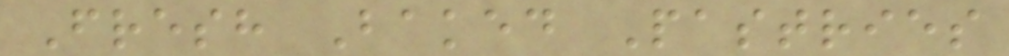Fresh Baked Pastries
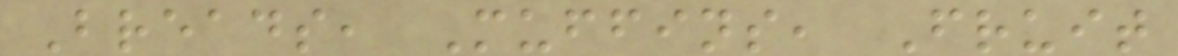Breads, Muffins, Fruit
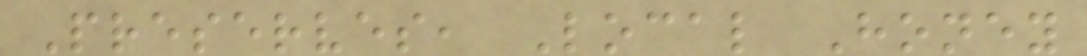Preserves, Local Honey
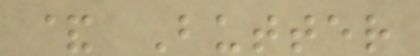& Butter
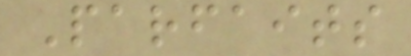Parfaits
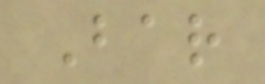Bar
